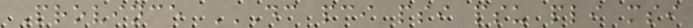Province DC PCI PSI PSU PLI MSI
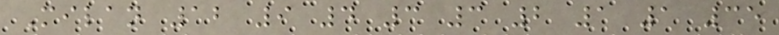Milan 12 9 4 3 3 2 1 1 35
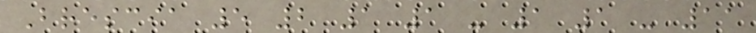Brescia 5 2 1 1 - 1 1 - 11
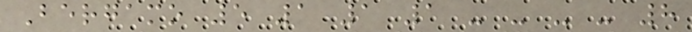Bergamo 5 1 1 1 - - - - 8
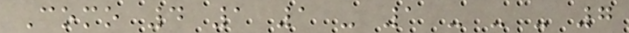Como 4 1 1 - 1 - - - 7
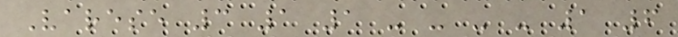Varese 3 1 1 - - - - 1 6
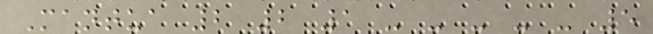Mantua 2 2 1 - - - - - 5
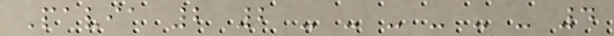Pavia 2 2 - - - - - - 4
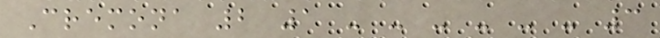Cremona 2 1 - - - - - - 3
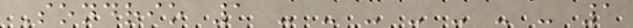Sondrio 1 - - - - - - - 1
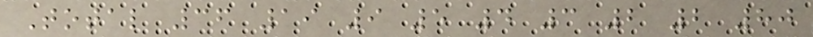Total 36 19 9 5 4 3 2 2 80
